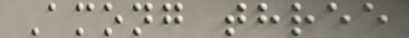Among three
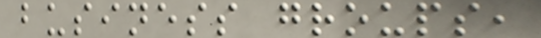business groups,
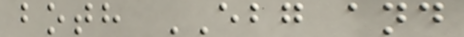both EBG and
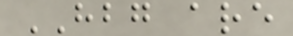HBG are
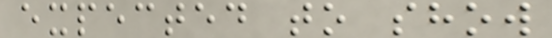expected to show
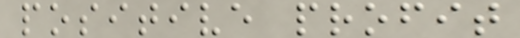positive profit
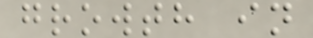growth in
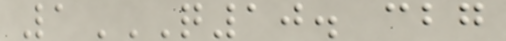1Q10. CBG
